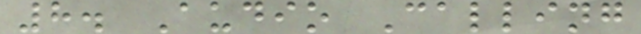8. Audio Calling
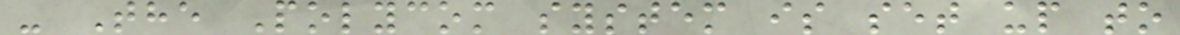- The Polycom system is set up to
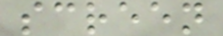screen
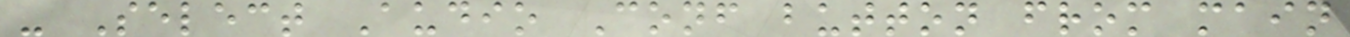- Select Audio Conf button from main
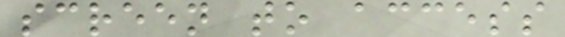screen to access
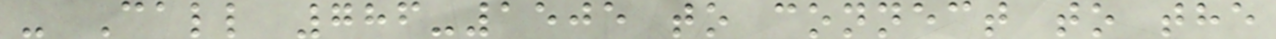- Call 786-1505 to connect to the
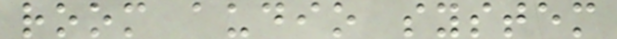room audio system
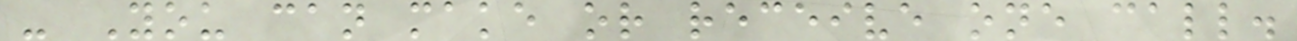- You can make or receive one call.
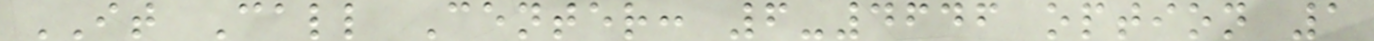IT Call Center: 6-4646 option 1
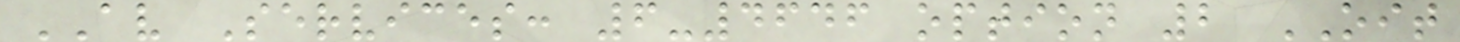AV Services: 6-4646 option 2 OIT
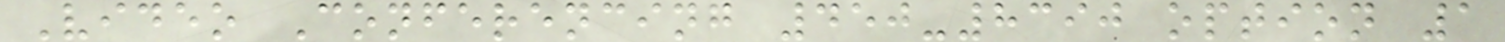Video Conferencing 450-8390 option 1
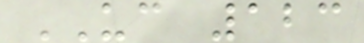UC 123
